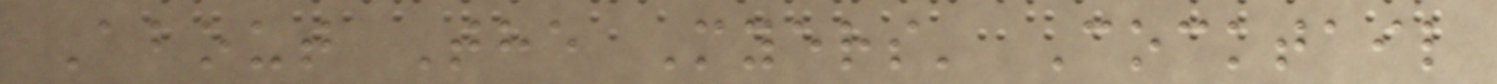About The Myers' Cocktail
